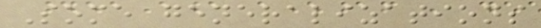Some generalizations
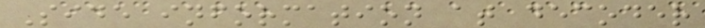Side information at decoder
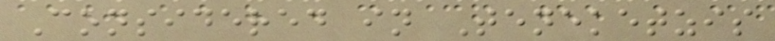Considered in Teneketzis
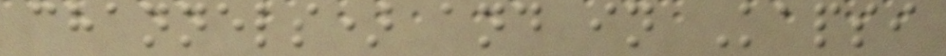channels) and in Kapsi
